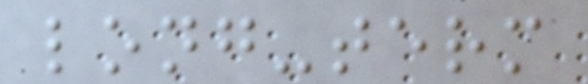long-term
